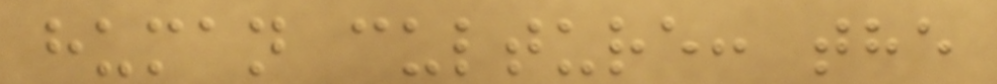human culture: the
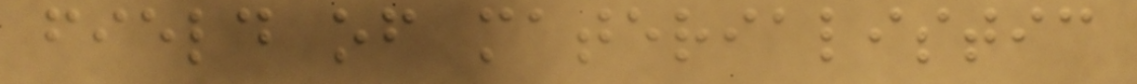field of materialistic
